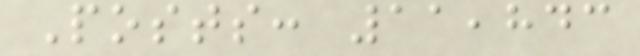Posts: 11,843
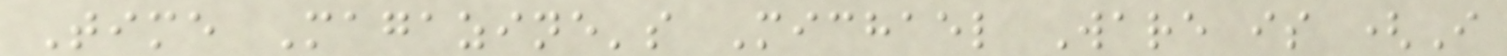Time Magazine's Michael Ware is (I
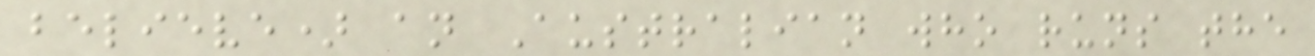believe) an Australian who runs the
